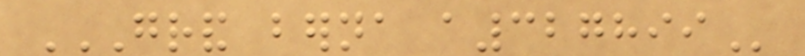GRAND BERNA A327899
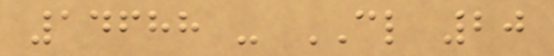14688 - CL 20
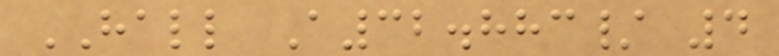HALL A32.883/ 4
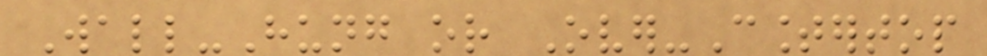Wall-Hung or Over-Countertop
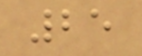25
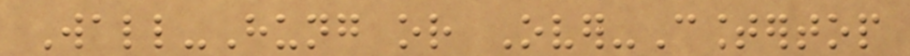Wall-Hung or Over-Countertop
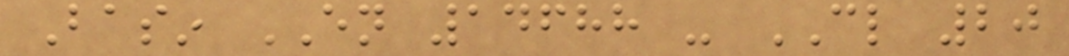Basin EN 14688 - CL 20
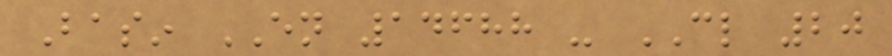Basin EN 14688 - CL 20
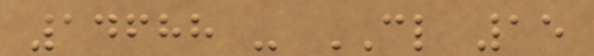14688 - CL 15
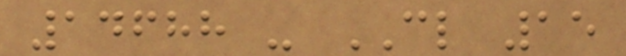14688 - CL 15
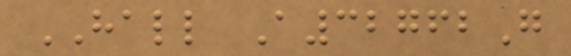HALL A32762G
